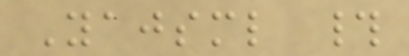Yajsml #
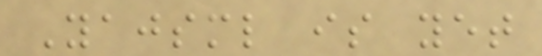Yajsml is yet
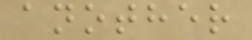another
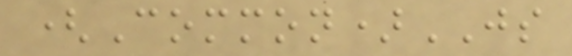(Common)JS
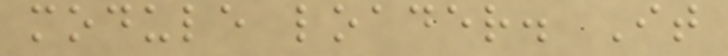module loader. It
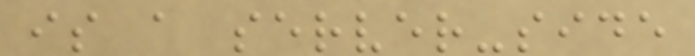is a server-side
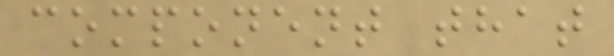component that
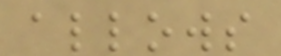allows
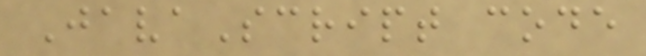JavaScript code
